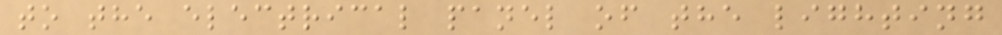to the electrical panel of the lighting
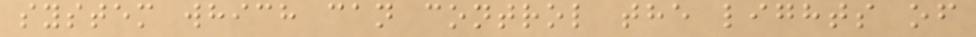system which can control the lights of
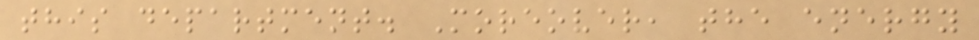this department. Moreover, the energy
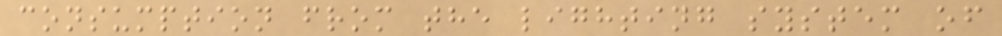consumption from the lighting system of
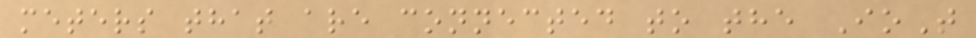meters that are connected to the IoT
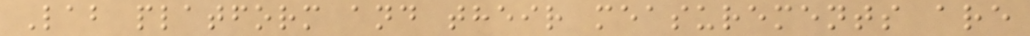Lab platform and their measurements are
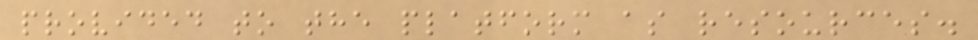provided to the platform as resources.
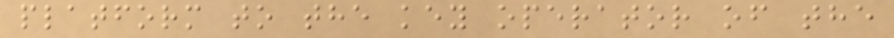platform to the key operator of the
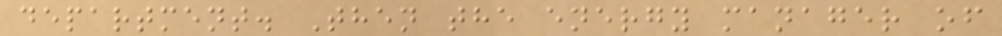department. Then the energy manager of
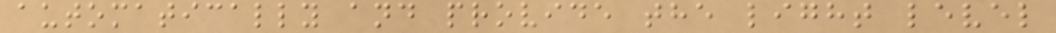automatically and provide the light level
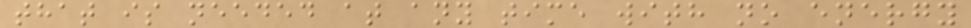that is needed at any time with no energy
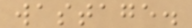wastage.
